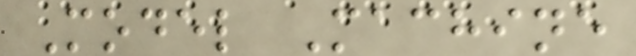Model Machine
